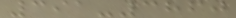391-3860
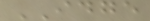IDGE
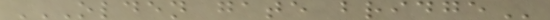OLDEN GATE BRIDGE
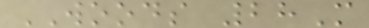WOODS 28M
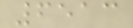6513
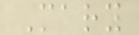Mary
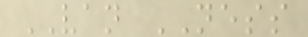VAN NESS
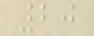20
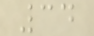34
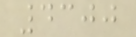4300
